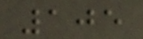105
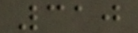310
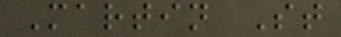Martin St
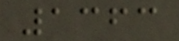1363
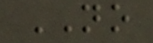NO
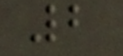2
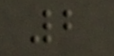2
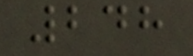248
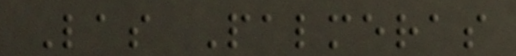Las Palmeras
